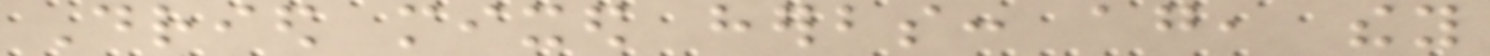Dried mixed herbs: again, they
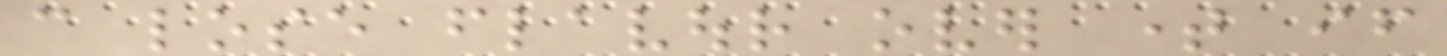can lose flavour over time if
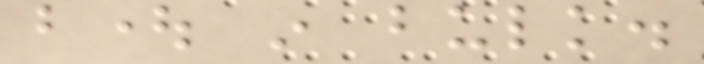bought in bulk.
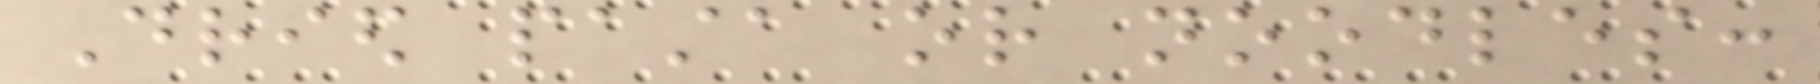Dried pasta or noodles:
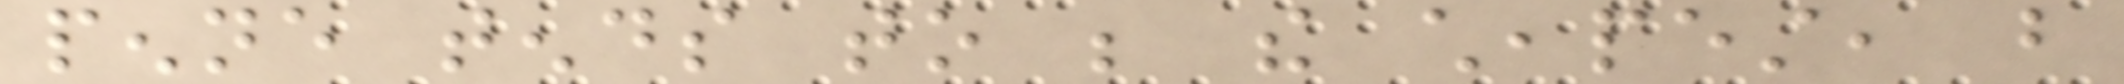penne tends to be the cheapest, but
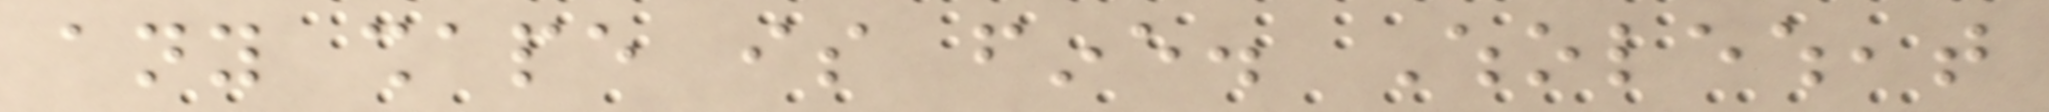any shape is fine. Wholewheat
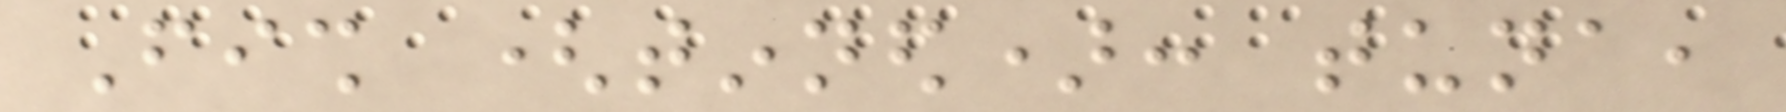Fish (tinned): tuna,
